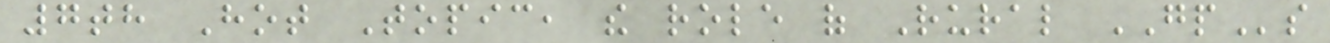7th Hot Topic, the role of Rural GPs
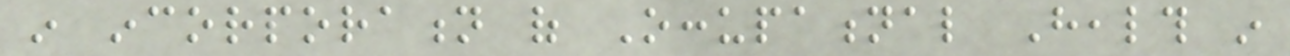in incorporation of Occupational Health in
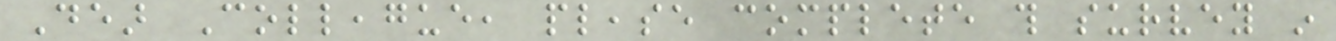Dear Colleague, please complete this survey in
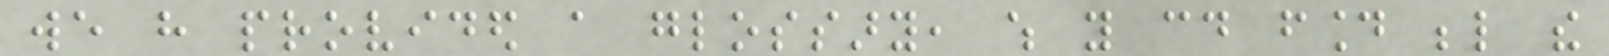we have provided a glossary, which you could found below the
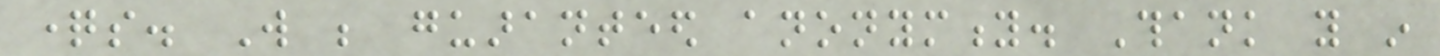questions. Will be guaranteed anonymity. Thank you in
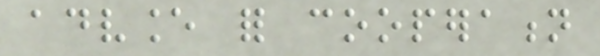advance for cooperation
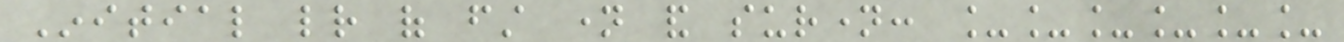Initial letter of first name and surname: ______
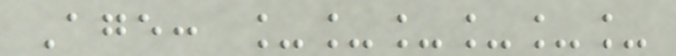Age: ______
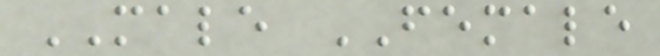MALE FEMALE
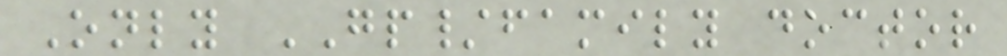Only GP/family doctor
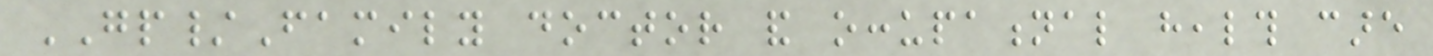GP/Family doctor and occupational health care
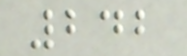242
